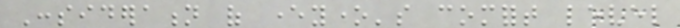Consideration of everyone's comfort level
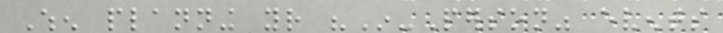When planning your "In-Person" events
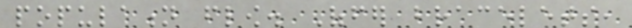population flow. Offer bracelets,
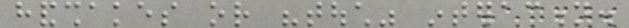handshakes or "touch" interaction.
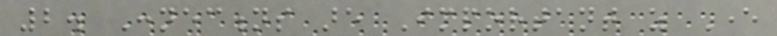2. Connections are Important as Ever
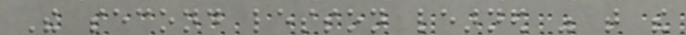The second lesson learned was that the
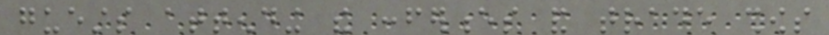guests attending the conferences and trade shows
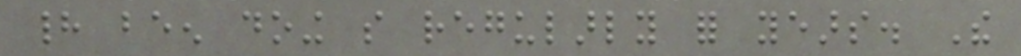had been doing so regularly for years. The
